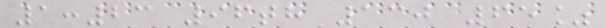1:23 96th 130 65%
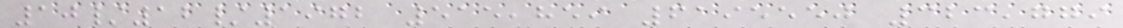10/12/1972 515,859 6195550 323,779
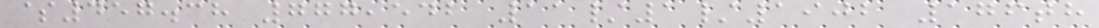$457.38 777,542 11/1/1902 176th
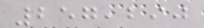257,290
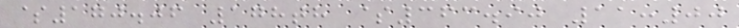$170.06 178th $363.90 11:00
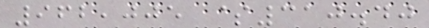962,005 $310.40
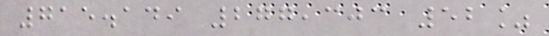715.149 277,303 52%
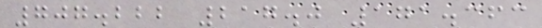707.222 217.0 171.363
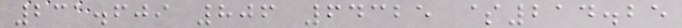231.609 806 64325 $214.25
